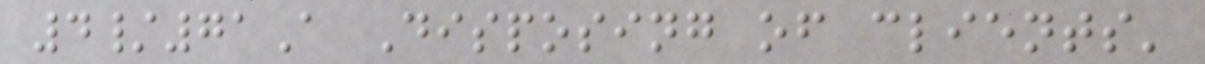4/71A Disposing of clients'
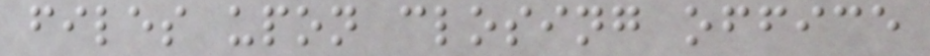files upon closing office
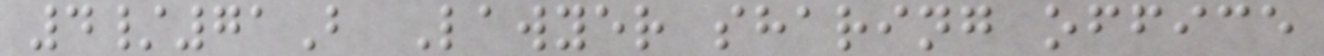4/71B Lawyer sharing office
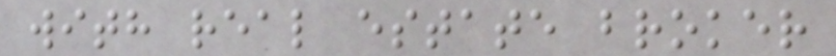with real estate broker
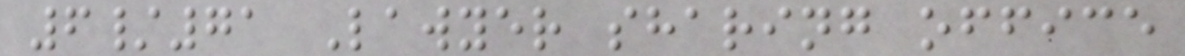6/71 Lawyer sharing office
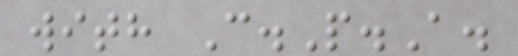with C.P.A.
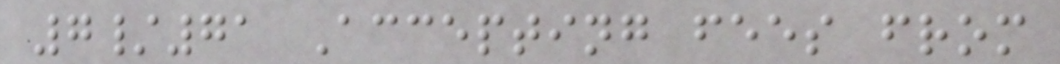7/71 Accepting fees from
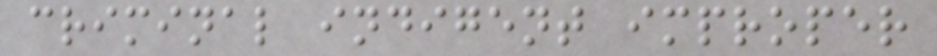criminal indigent improper
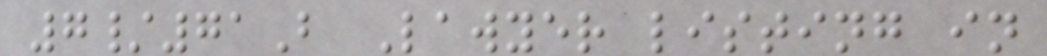7/71B Lawyer listing in
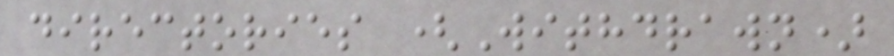directories (Withdrawn)
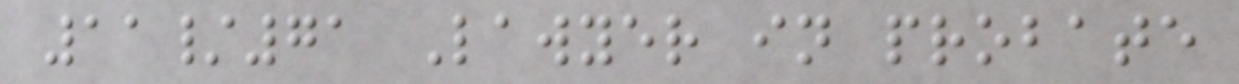11/71 Lawyer in probate
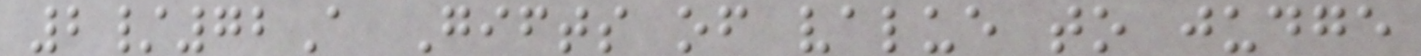2/72A Gifts of value to judge
